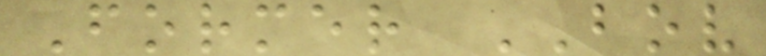Former BOV
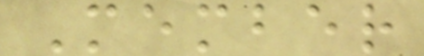Member
